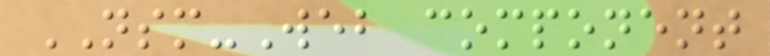NSM-Web component
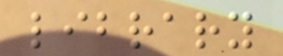library
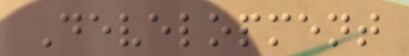Development
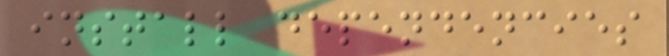install dependencies
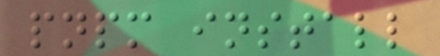pnpm install
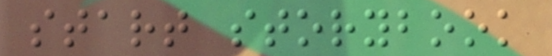start storybook
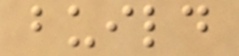build
